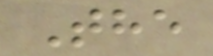The
